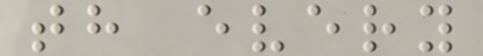th every
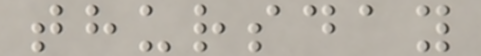thursday
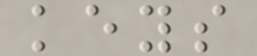keys
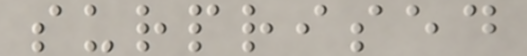surprised
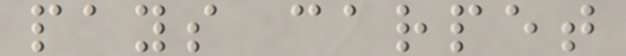pays carpet
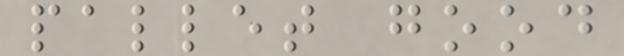pallet good
